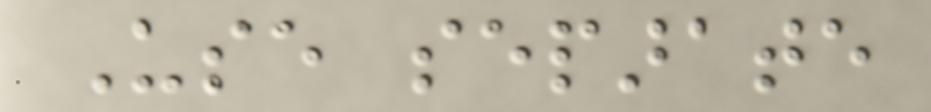Use separate
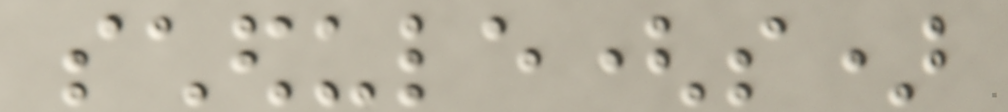schedule(s)
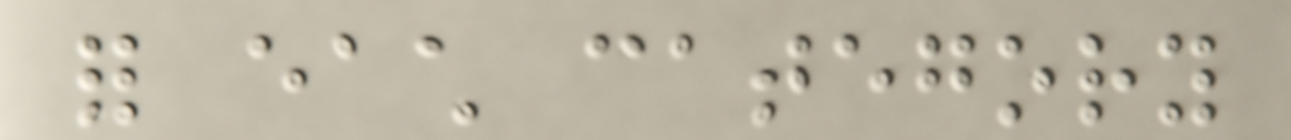for each category
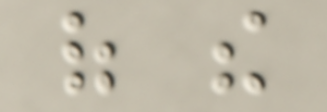of the
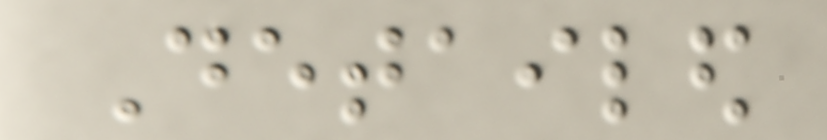Detailed
